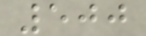500
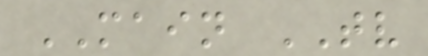MAIN TV
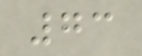73
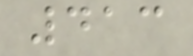413
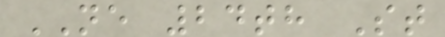NE 24th St
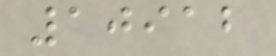10912
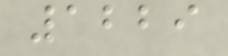1229
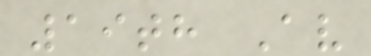19th Av
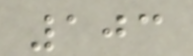103
